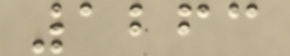1263
